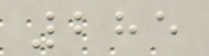285
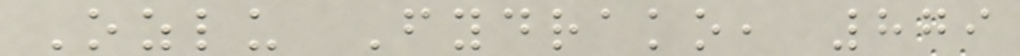Ozlu Fydrako, 879
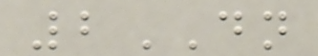2DN
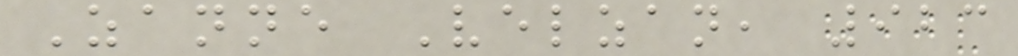Zanne Velzan, 923
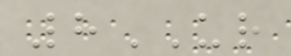8UR
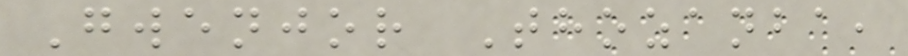Gwenjor Thozanba,
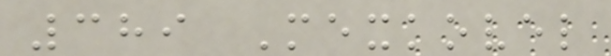389 Mexkovel
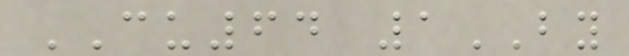CU64 1BY
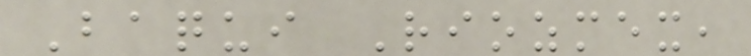Baqui Riozmex,
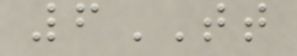6TT
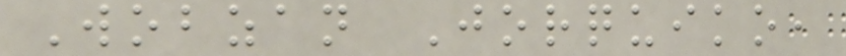Wobzan Jorquiko,
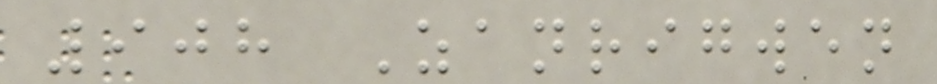908 Zanrigwen
